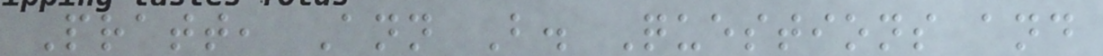Pratt, Ann B. Questions and
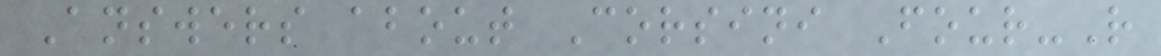Answers about Corsini Four-R
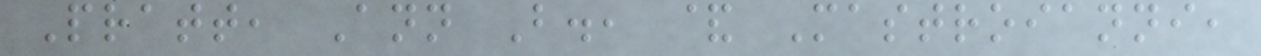Pratt, Ann B., & Mastroianni,
